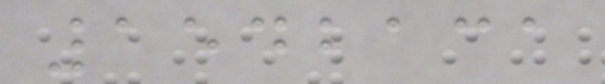1542131
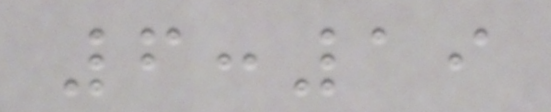6:19
